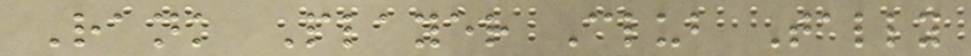Rank Player Club Tally
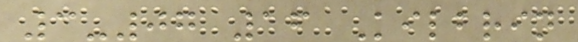3-07 16 Kilbrin
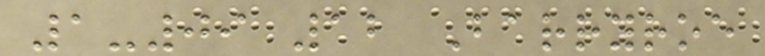1-09 12 Barryroe
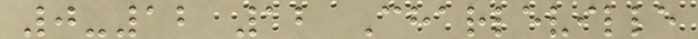0-12 12 Charleville
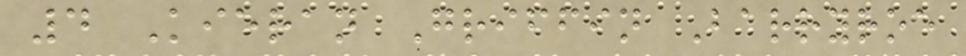4 Kieran Griffin Barryroe
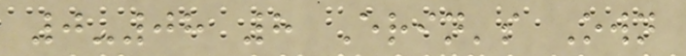0-08 8 Erin's Own
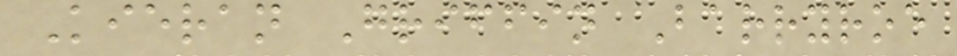Kieran Griffin Barryroe
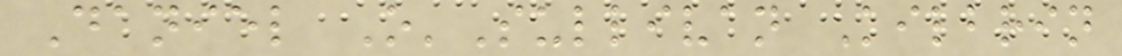Daniel O'Sullivan Kilbrin
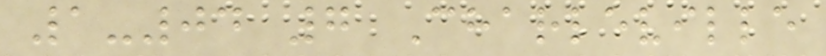1-04 7 Charleville
